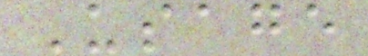Usage
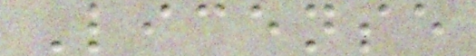License
